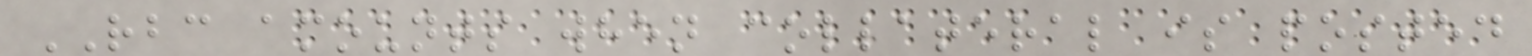RBC amounts when collateral is posted
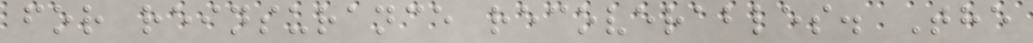for reinsurance recoverables. The
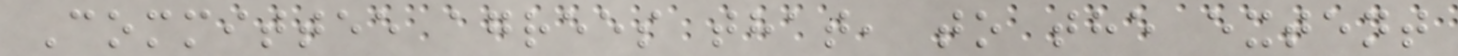Committee agrees that, to the extent
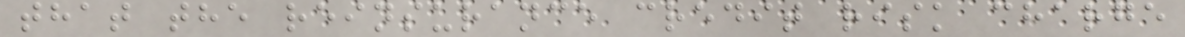that the reinsurance credit risk charge
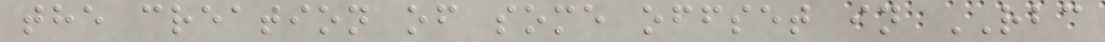the creation of some offset in RBC
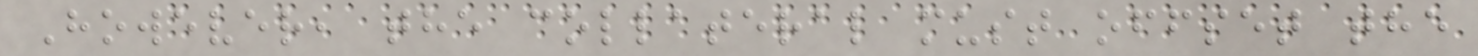However, the collateral must offset the
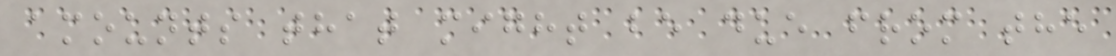amounts that might be due from the
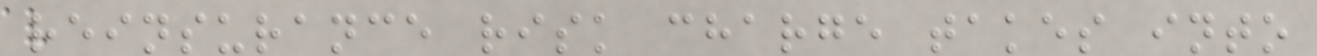reinsurance risk charge takes into
